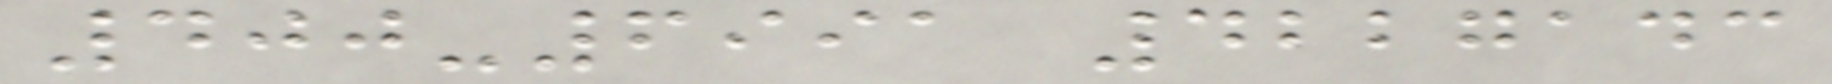400-6991 4227143
